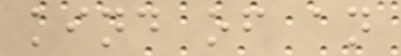kind of an
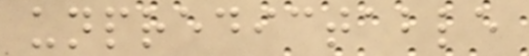unpredictable
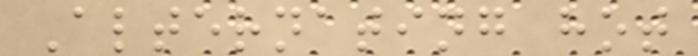Alternating hot
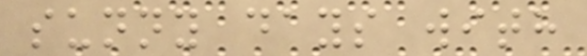sunny days with
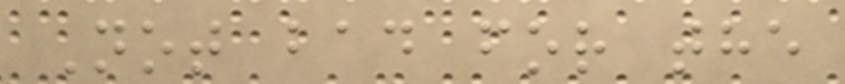Not bad for the
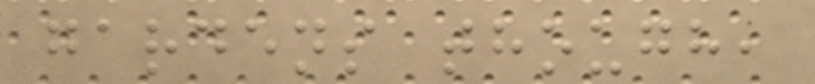gardens though,
